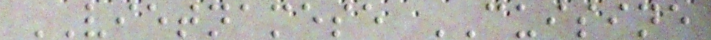VIETNAMESE CUISINE
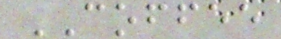COFFEE
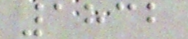1832
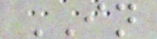IN
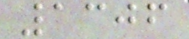1306
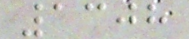1308
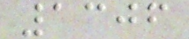1306
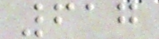617
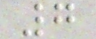7
